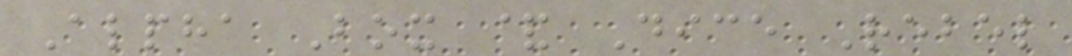Alpha Box & Dice Rebel
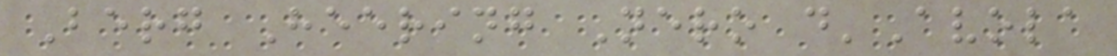Berg Heering Nero d'Avola
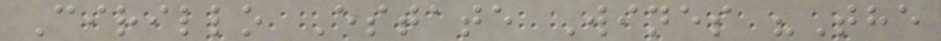Cirillo Estate Wines "The
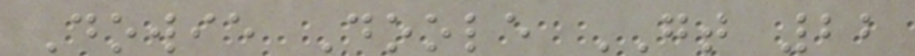Dowie Doole GT 22
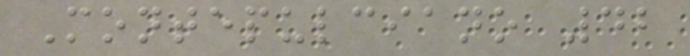Montepulciano 42
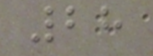28
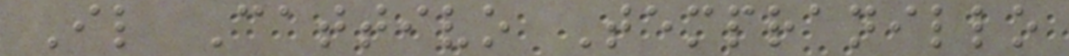Il Cattivo Tempranillo
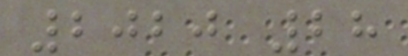2020 28
